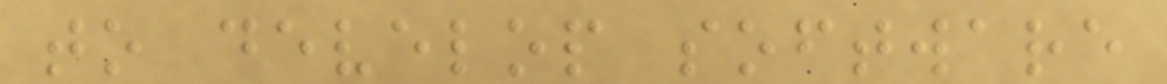to develop software
